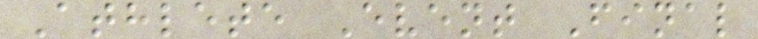Athlete Event Final
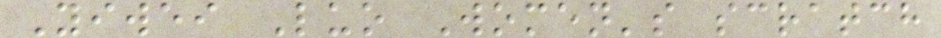Yiwei Luo Women's scratch
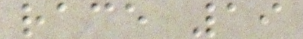race 19
